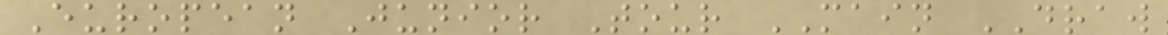European Junior Tour MAIN DRAW
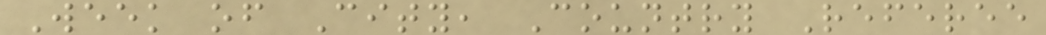Week of City, Country Referee
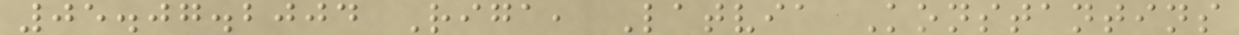05.07.2004 Riga, Latvia Konstantins
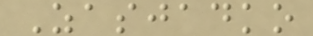Zasjadko
